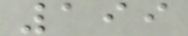199
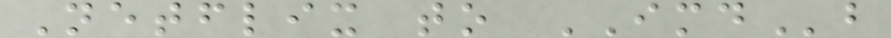Netflix to IMDb
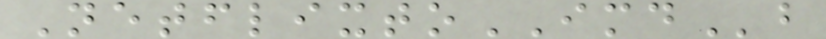NetflixtoIMDb
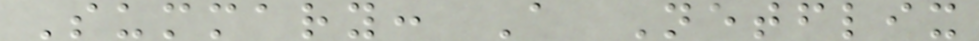Summary: A Netflix
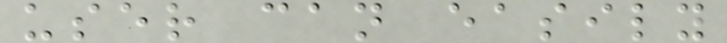user can easily
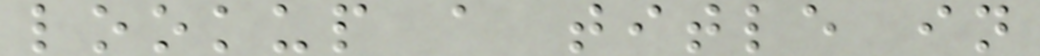lookup a title in
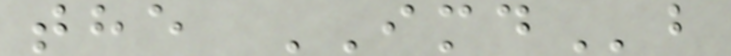the IMDb
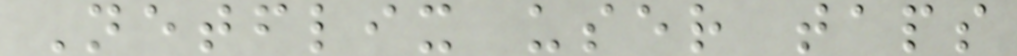Netflix user taps
